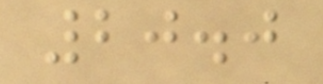20.0
